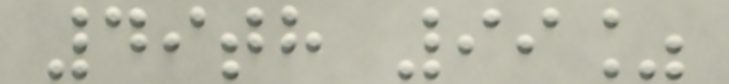49th 99%
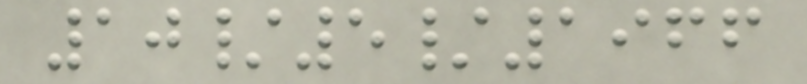10/5/1966
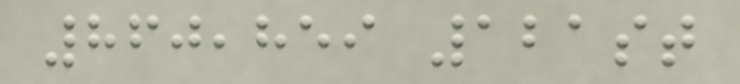860,859 121st
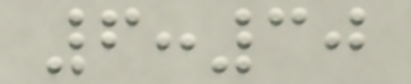6:30
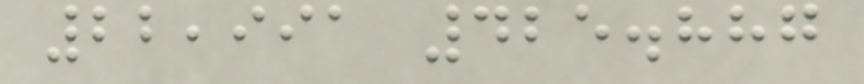22,991 425.887
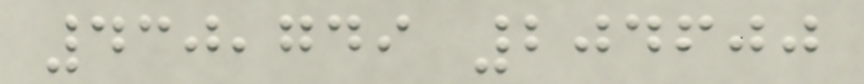430,749 204600
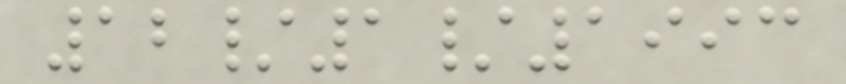12/1/1993
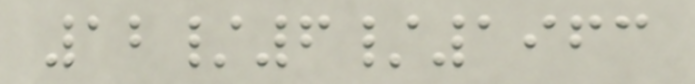12/6/1963
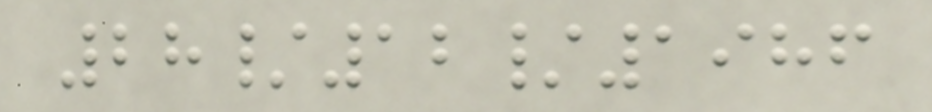28/12/1986
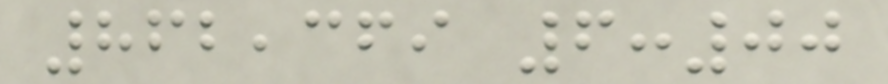862,369 6:00
